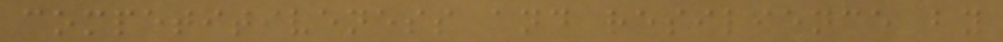competitiveness and resilience by
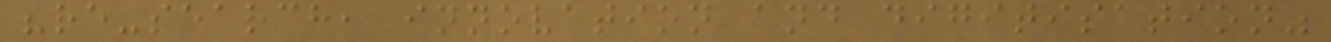"re-search, innovation and digitisation"
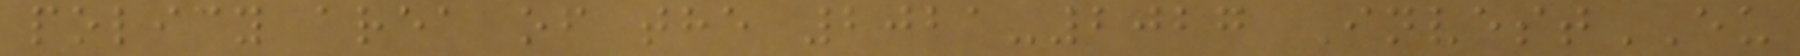policy area of the 2021-2027 InvestEU
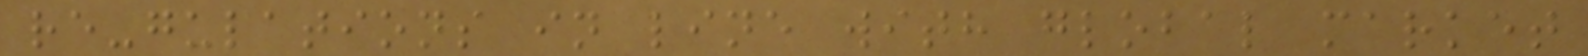re-gulations in line with global market
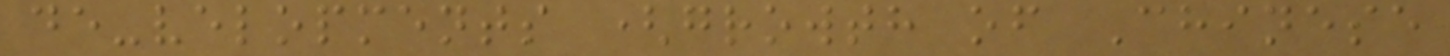de-velopments (growth of Chinese
